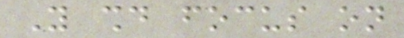You should focus on
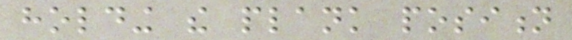holding the plank position
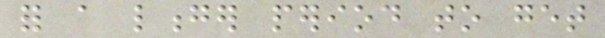for a longer period to get
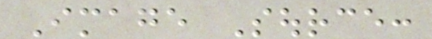Image Source:
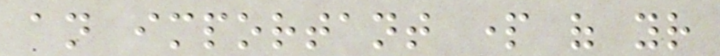an important part of your
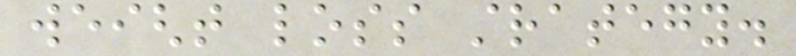weight loss strategy.
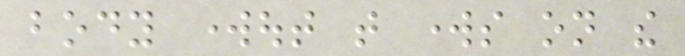body workout that works on the
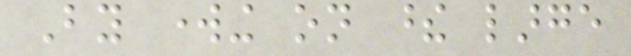By working on these large
